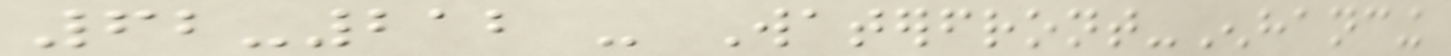62-212 - Waterfront-Enhancing
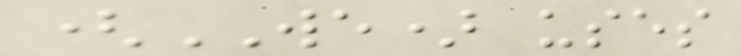(WE) uses
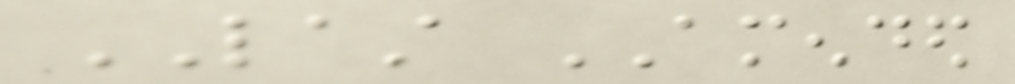LAST AMENDED
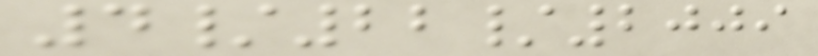4/22/2009
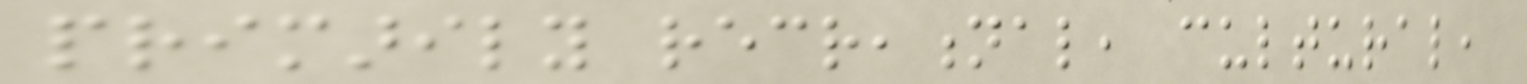primarily recreational, cultural,
